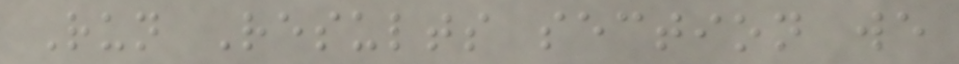Run Results section we
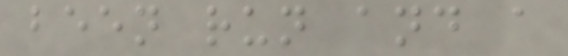been run and a
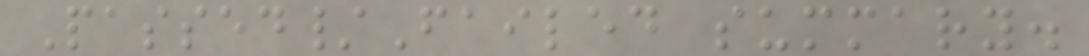Passed/Failed summary.
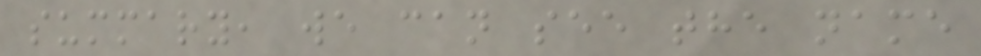summary, we can see the name
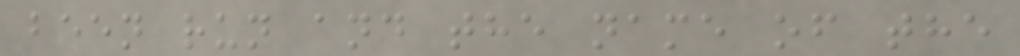been run and the name of the
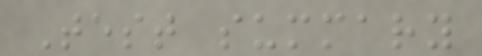Test summary
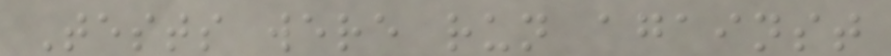Tests were run against
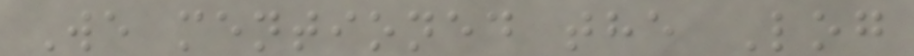We mentioned the Log
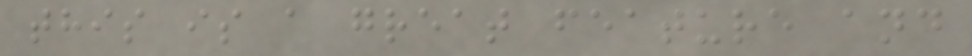this is a great feature and
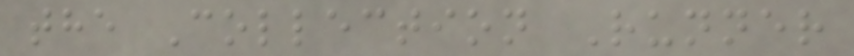the Collection Runner
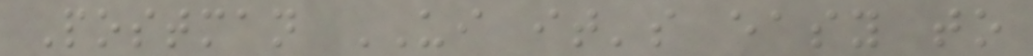Postman UI it's easy to
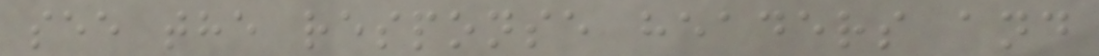see the response headers and
